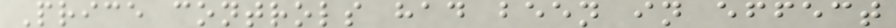Price controls had been in effect
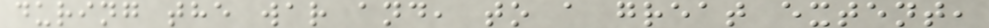during the war and, to a great extent,
